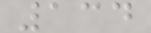134
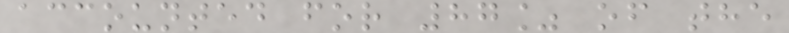accounted for 87% of the
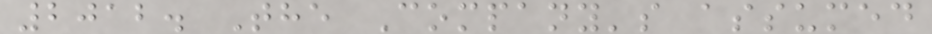2012. The Company's assumed
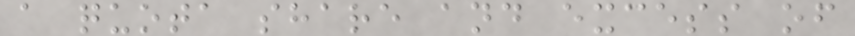a quota share and excess of
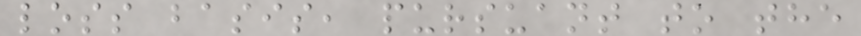loss basis, pursuant to the
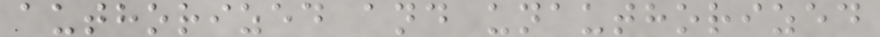authorized and unauthorized
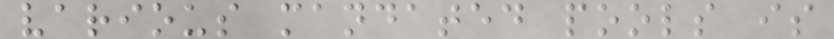various mandated pools is
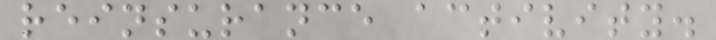reinsurance activity.
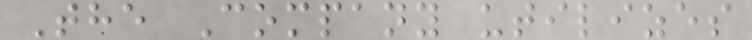The Company utilizes
